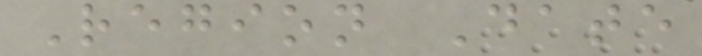Region Date
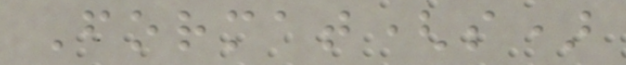Format(s)
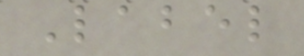Label
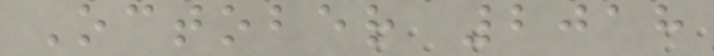October 2018
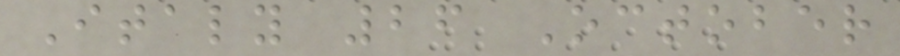Italy 26 October
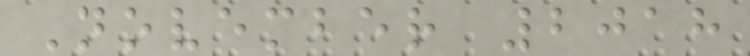November 2018
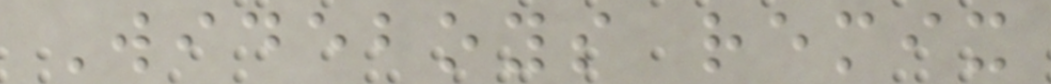Wideboys remix
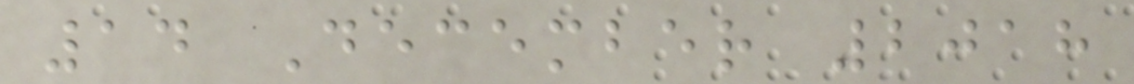14 December 2018
